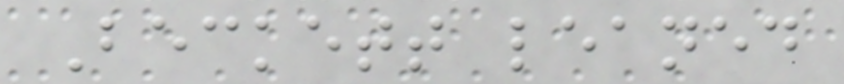Beckett leaned
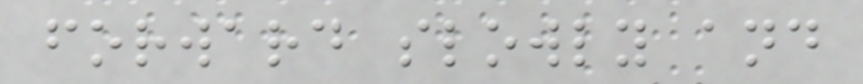forward slowly and
